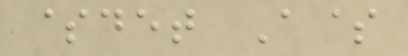$det A$
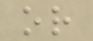or
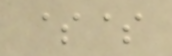$$
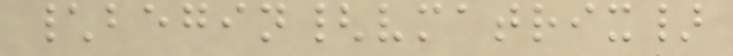\begin{vmatrix}
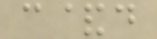c&d
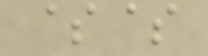$$
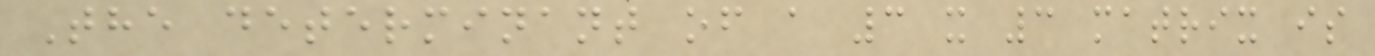The determinant of a 3 x 3 matrix is
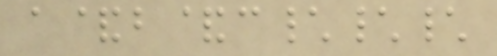a&b&c\\\
